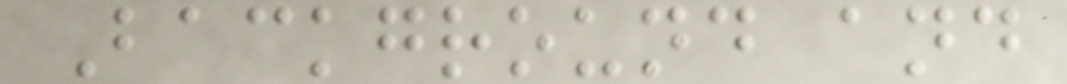Background and
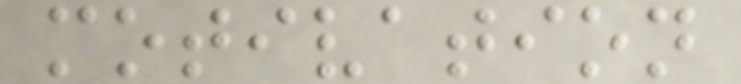motivation
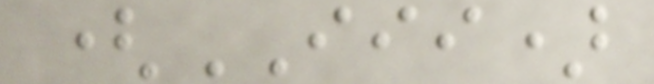(III)
